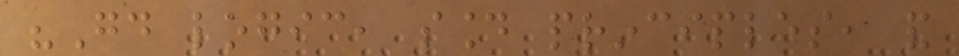"Good logic, sound principles, and
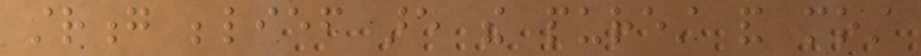strong belief are the purest and most
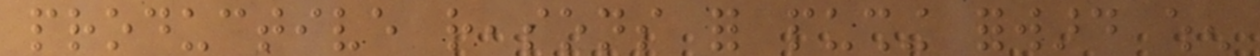productive reasons for pushing forward when
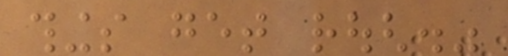things get rough."
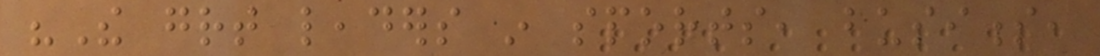"The great leaders in sports, business,
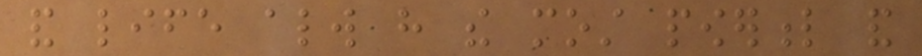and life always have the most powerful and
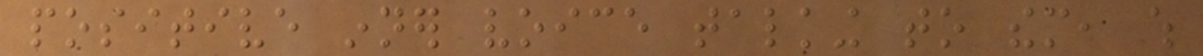positive inner voice talking to them, which
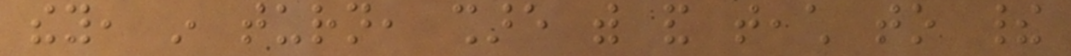they, in turn, share with and teach to their
